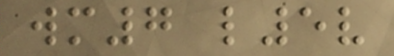wm7 l5v
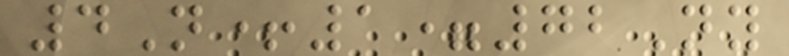4N+1=72Ny
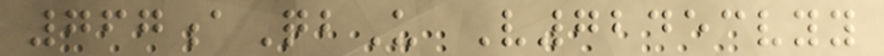767aQbU V72453vyy
